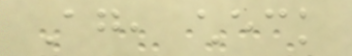Again, check
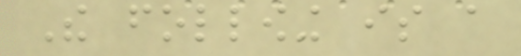The following is a
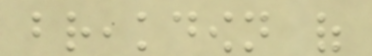breakdown of
